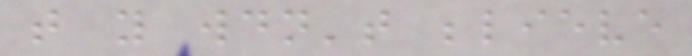that you wouldn't believe
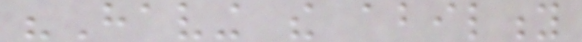"Having the ability
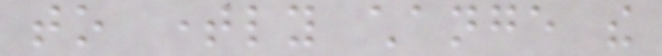to timely change the
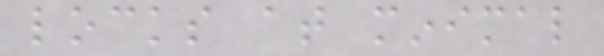locks at minimal
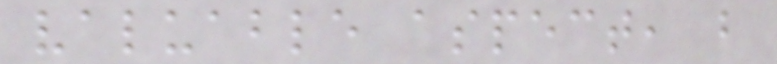valuable aspect, but
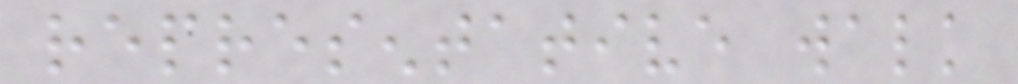representative walk
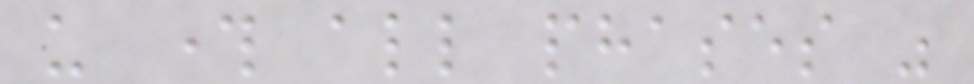us through all phases was
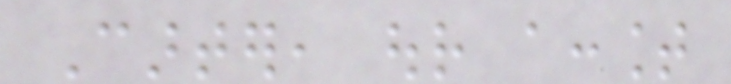Carter, our account
